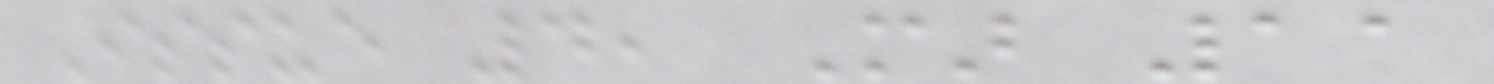Issue 4, Mar 11
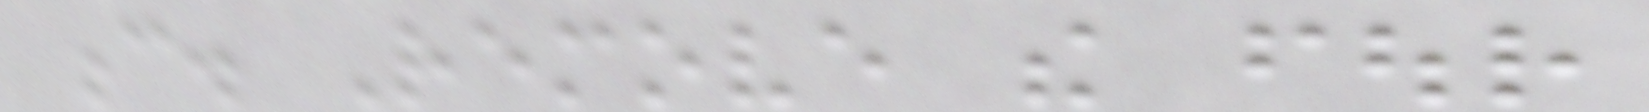c. Remove the four
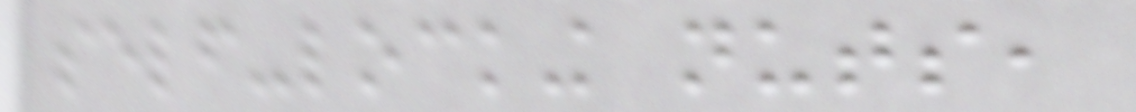self-locking nuts,
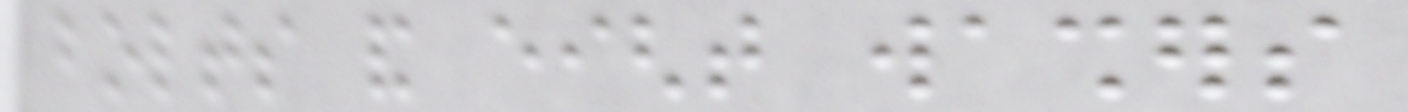bolts and eight washers
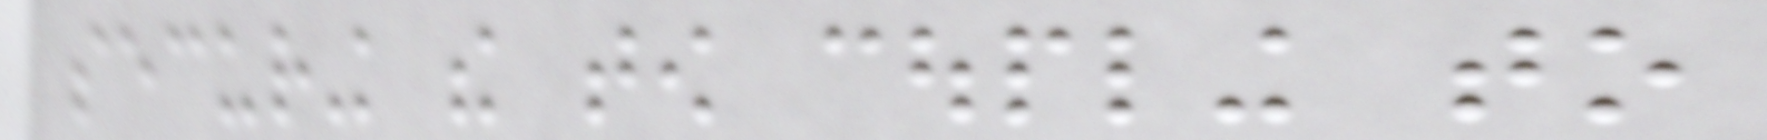securing the tow coupling to
